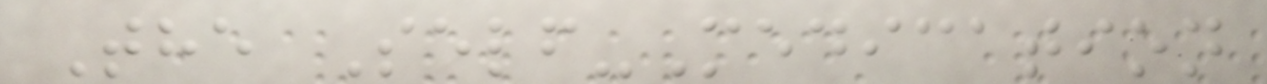The Self-Medication
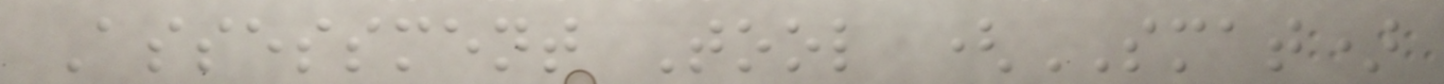Assessment Tool (SMAT)
